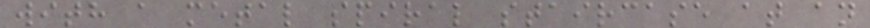with a metal spiral staircase at an
